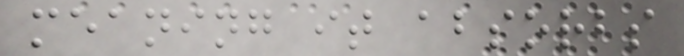meaning it absorbs
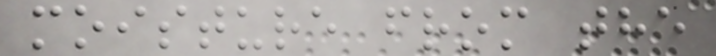moisture from the
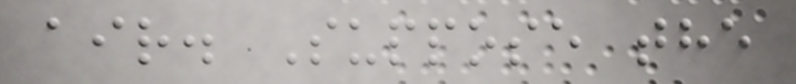air. Suppose the
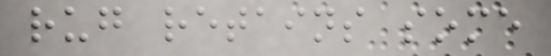rug retains some
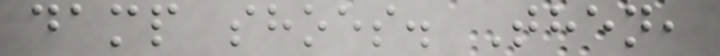damp shoes. Then,
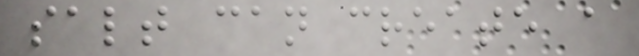salt can create a
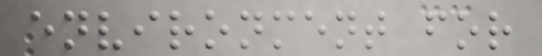environment for
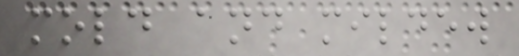mold and mildew
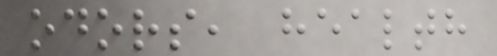odors, health
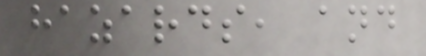hazards, and
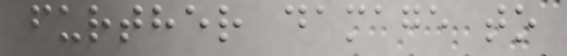further damage to
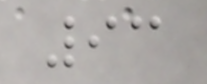93
